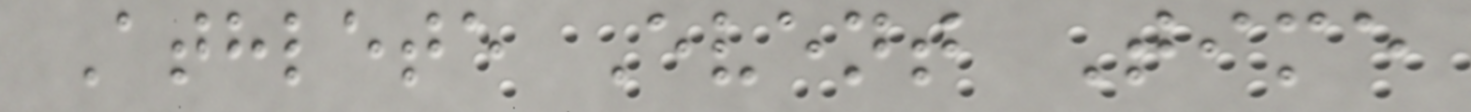Athlete Event Time
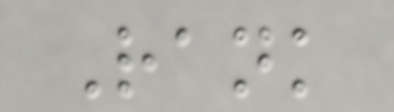Rank
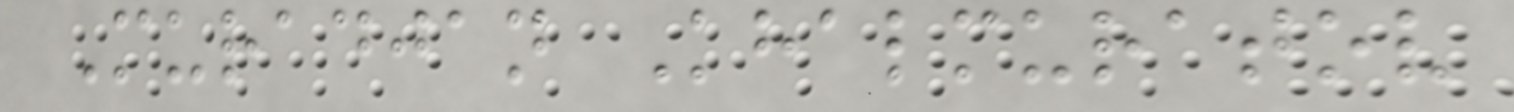Muradjan Khalmuratov
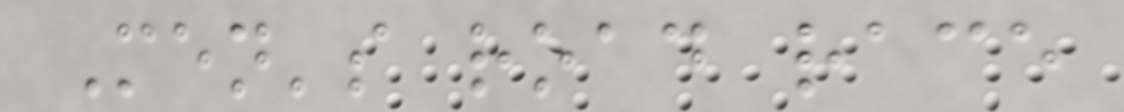Men's road race
